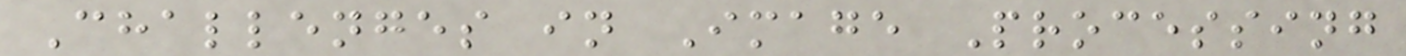Challenges in Image Processing
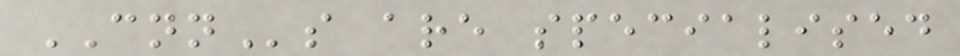CNNs are specialised
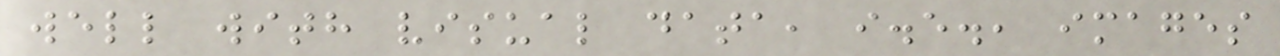well with visual data, i.e., images
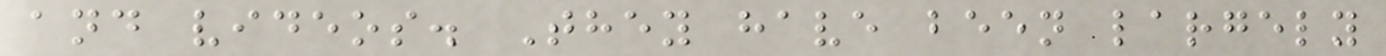and videos. They have been largely
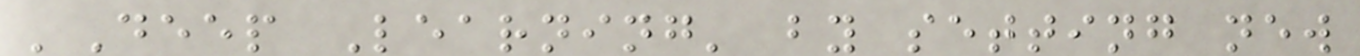'Deep Learning' by setting new
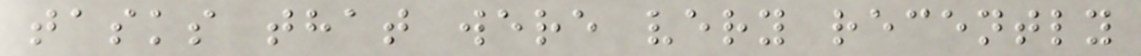tasks that were very recently
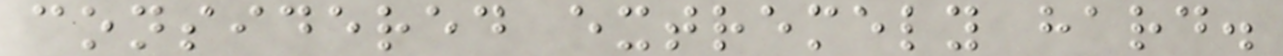considered extremely hard.
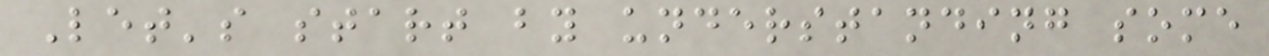Let's start by understanding some
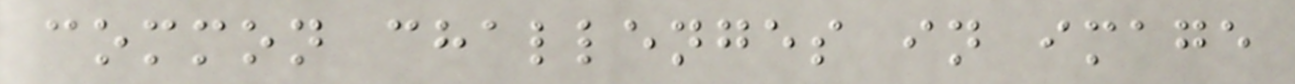common challenges in image
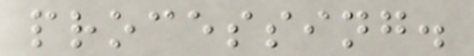processing.
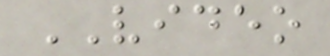VIDEO
